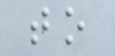to
